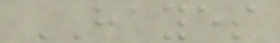HAYES
